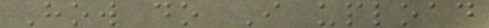How do I upload
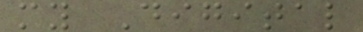my Digital
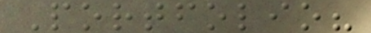Portfolio?
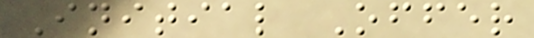Initial Offer
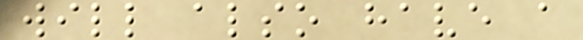will also have a
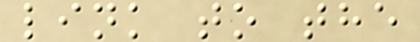link to the
